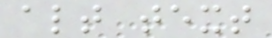alt text
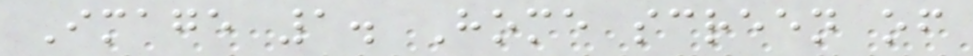Image 1. Home screen of
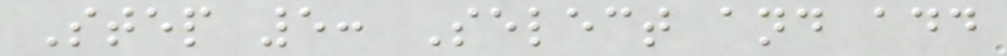Step 5: Select and add
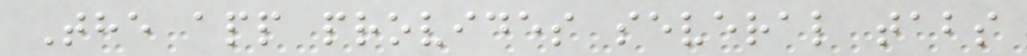The app provides several tabs
